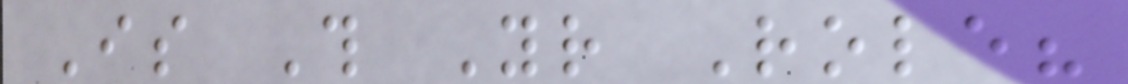Is This Your Role?
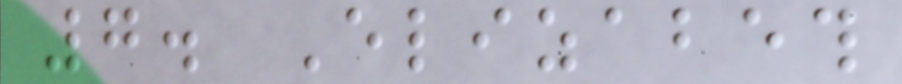7. Elizabeth
